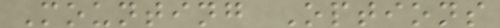Mounting Options
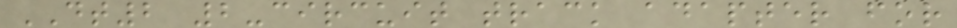DT2 2-circuit track adapter for
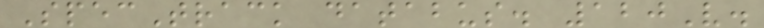SpecTrack databus. 120V.
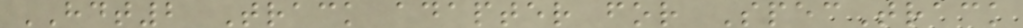HDT2 Track adapter for SpecTrack
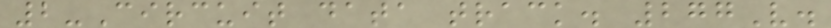2-Circuit data track. 277V.
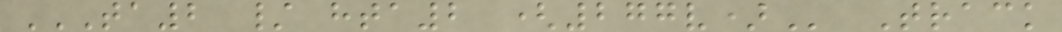TA2 / HTA2 (277V) Track
